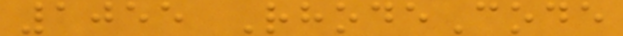1055 RhodeCode
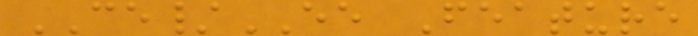CE/EE Feature
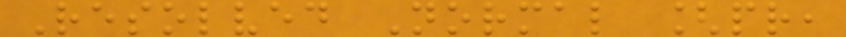Resolved Normal [pr,
